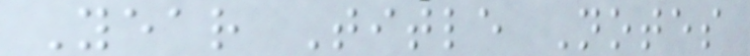Year Title Notes
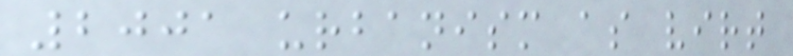2001 urbanism as virt
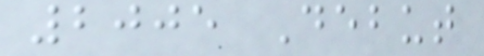2005 Debut
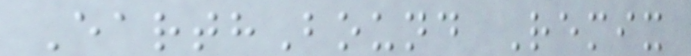EarthBound Remix
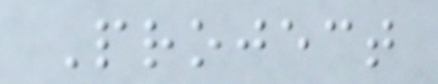Project
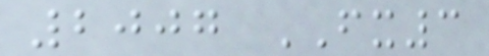2007 FX3
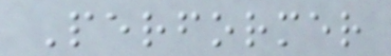Performer
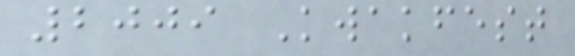2009 Kwakfest
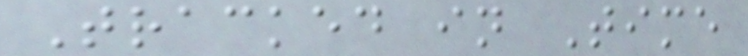Tracked in Time
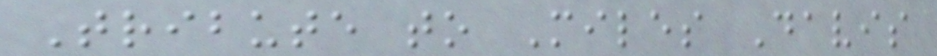Tribute to Miles Davis
